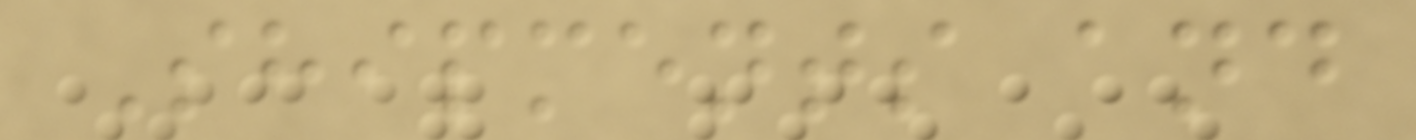Shipments and
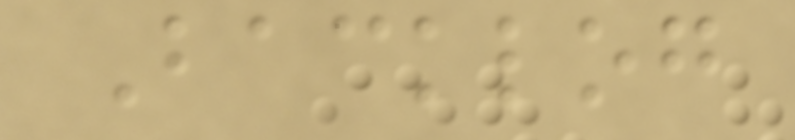Backlog
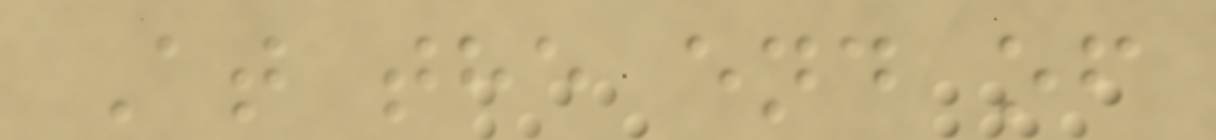At the end of
